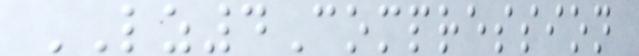LZ4Compression
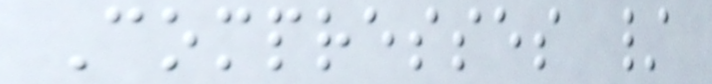Compresses /
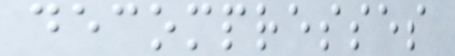decompresses
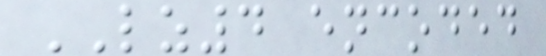LZ4 encoded
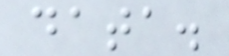data.
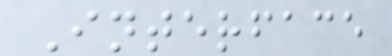Interface
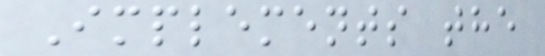Implements the
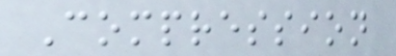Compression
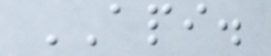API.
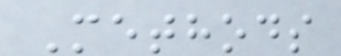Methods
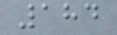184
